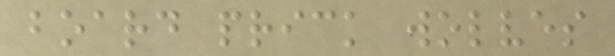board prick wolves
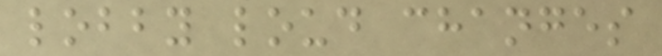lobby loud changes
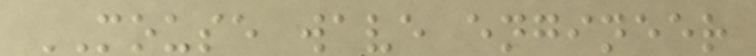MOUSE wave engineer
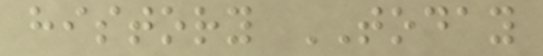history TODAY
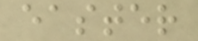easter
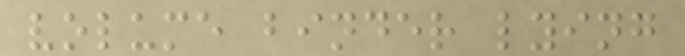volume binder lying
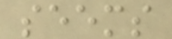seems
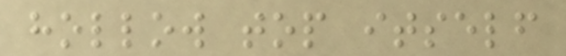hollow top itself
